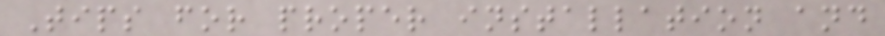Tips for proper installation and
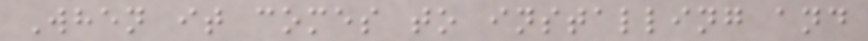When it comes to installing and
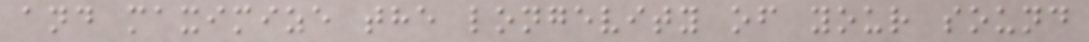and maximize the longevity of your sound
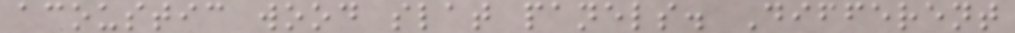acoustic wood slat panels. Different
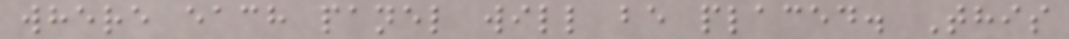where each panel will be placed. This
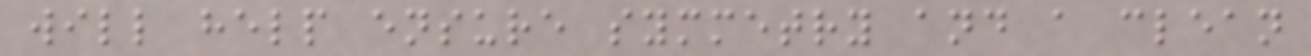will help ensure symmetry and a clean
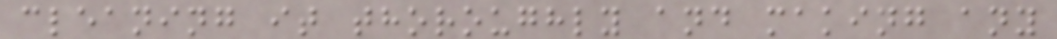cleaning it thoroughly and making any
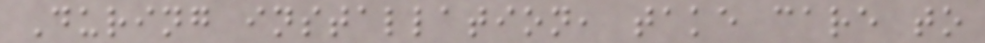During installation, take care to
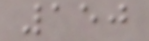150
